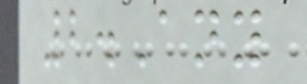2.Any
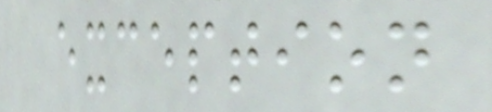exception
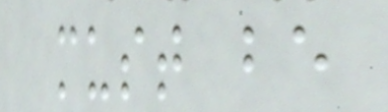must be
